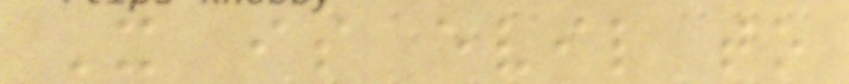It is evil to
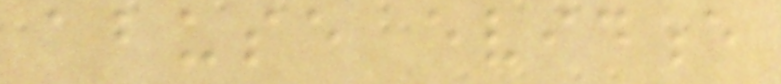abuse evidence
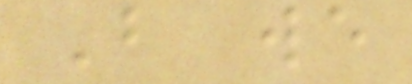But we
